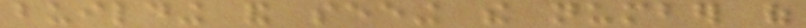building and seeing the number of
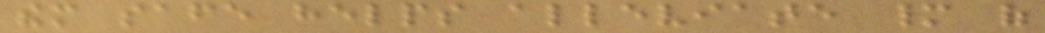them safe helps alleviate many of
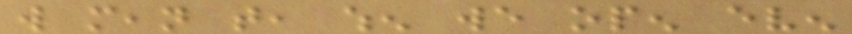will mean that, when we open even
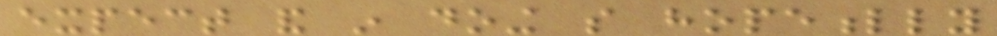expect and in doing so hopefully
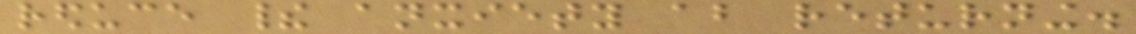reduce their anxiety about returning.
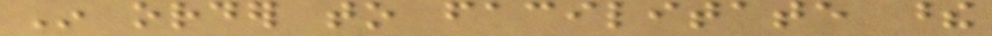In order to facilitate these
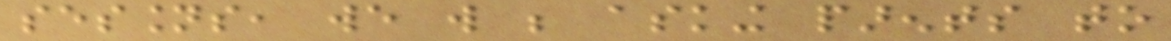sessions, we will be asking parents to
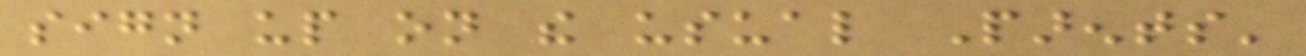sign up on the usual Parents'
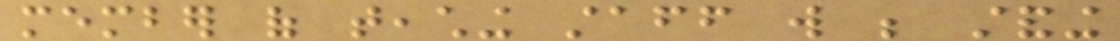member of teaching staff will be standing
